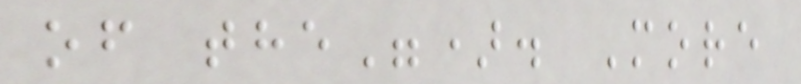of the"). More
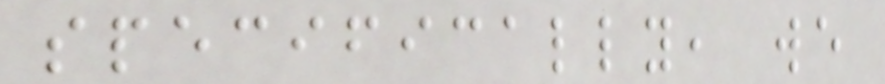specifically, we
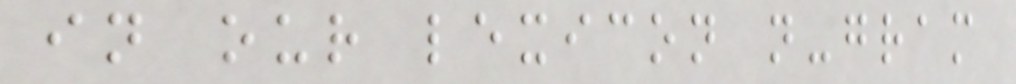in our lexicon n-gram
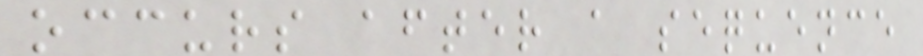occurs after a sequence
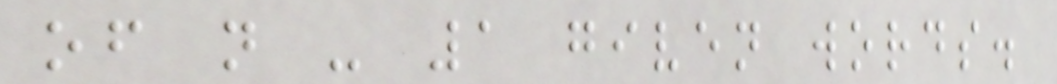of n - 1 given words.
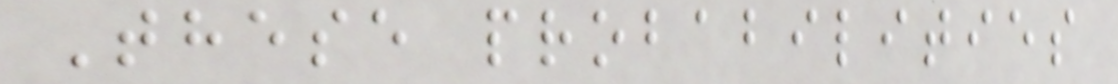These probabilities
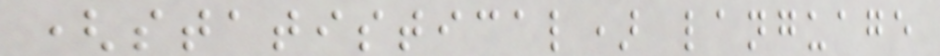(statistical) language
